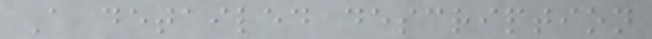A detailed description
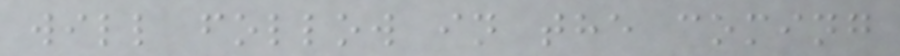will follow in the coming
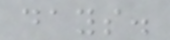days.
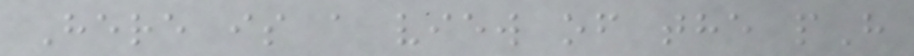Here is a view of the pH
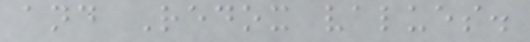and Redox values.
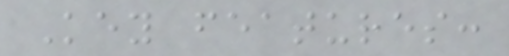Key features:
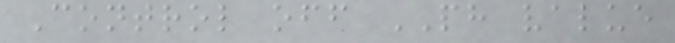Control off PH value
